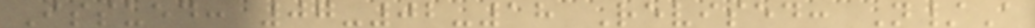Issued: 07-02-18 Revised: N/A
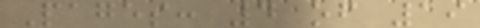Pages: 4 of 19
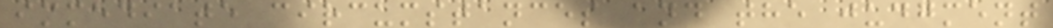immediate circumstances and the judgment
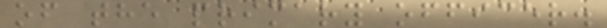of the primary officer.
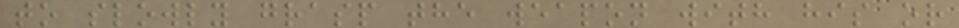to slowly grasp the weapon with his or
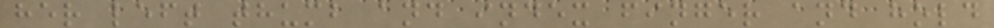her left thumb and index finger and hold
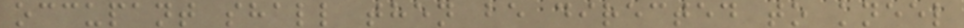occupant shall then be directed to kneel
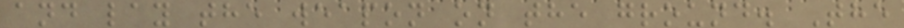and lay the weapon on the ground. The
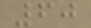60
